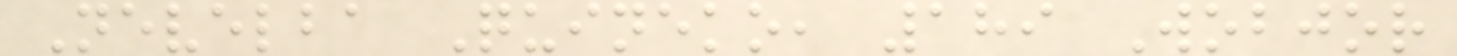Nevelba Quineko, 189 Wobjor
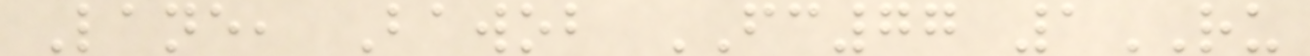Lane, Bawob FC77 1RU
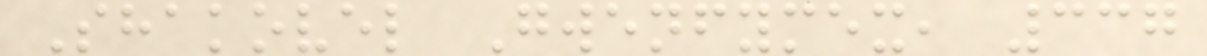Shakovel Gwenfymex, 337
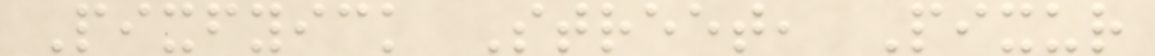Pixfyick Street, Pixur
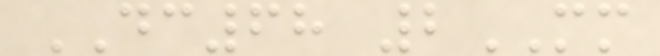DC68 2MM
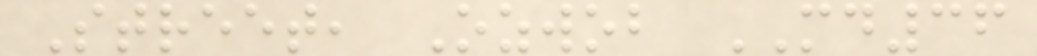Street, Ozwob MD36
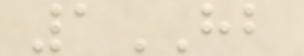1HB
